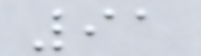91
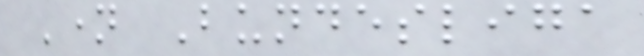Name Bundesliga
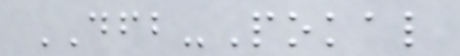DFB-Pokal
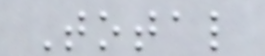Total
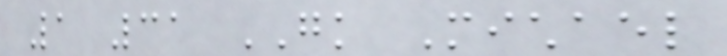1 31 GK Michael
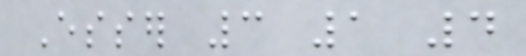Esser 3 1 4
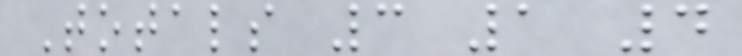Totals 3 1 4
